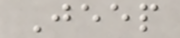Jeep
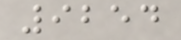9254
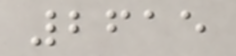2615
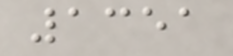1351
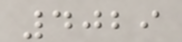4029
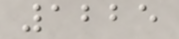1225
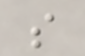s
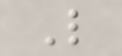L
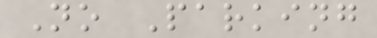No Parking
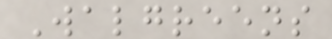Walgreens
